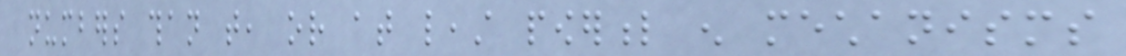numbers than that, or at least powerful enough mechanisms
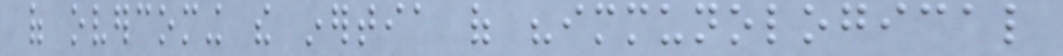of overcoming the inertia of "immunological
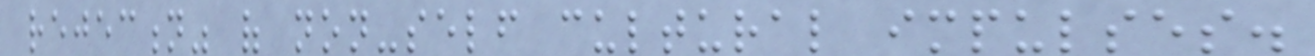rejection" of non-self cultural impulses.
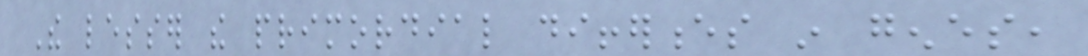The lesser the primordial differences in genes,
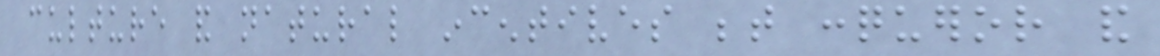culture and natural incentives between conqueror and
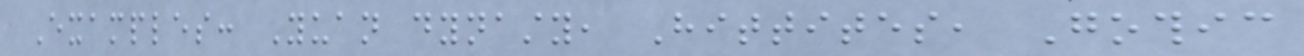Examples: Yuan dynasty, Hittites, Gothic
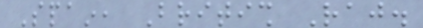Spain, British Raj.
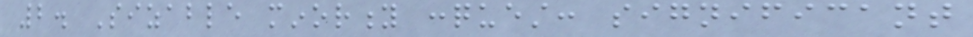2. Sizable minority conquest: significant
